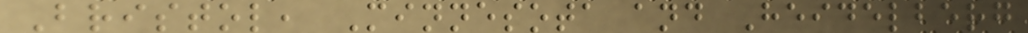Bristol, Minnesota and Heidelberg
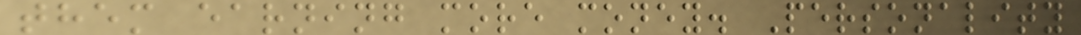them earning more money. Personality
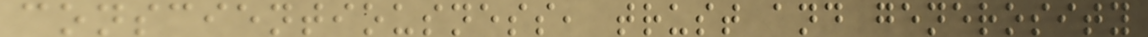conscientiousness, trust and generosity
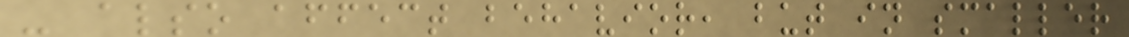- also affect behavior, but in smaller
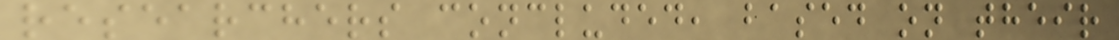researchers concluded, based on their
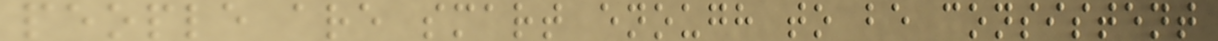people are smart enough to be consistent
